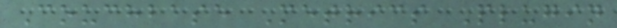Couchbase Metrics Plugin
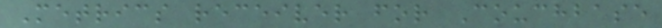Metrics receiver for Couchbase
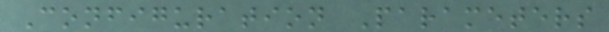Configuration Parameters
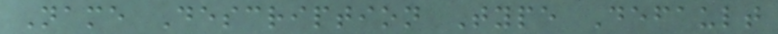Name Description Type Default
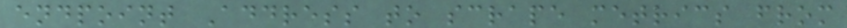endpoint Address to scrape metrics from
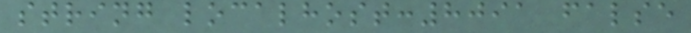string localhost:8091 false
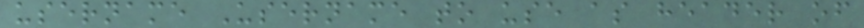username Username to use as header of
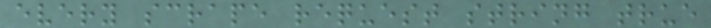every scrape request string true
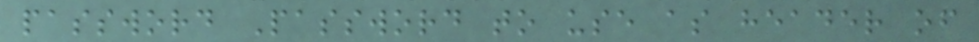password Password to use as header of
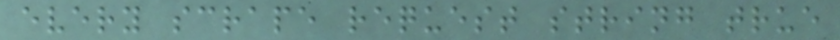every scrape request string true
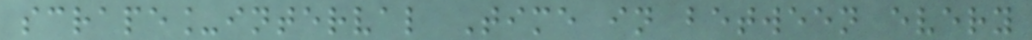scrape_interval Time in between every
